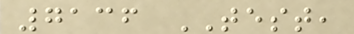7136 TEST,
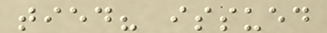tied? issued
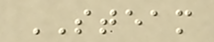STEAM
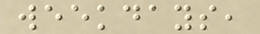weekdays,
